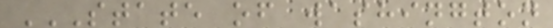STATE OF WASHINGTON
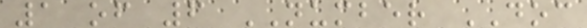1 of 6 NUMBER DOC
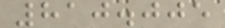810.005
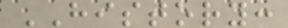HISTORY:
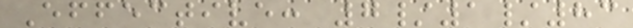Effective: 7/1/83
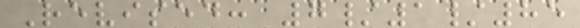Revised: 7/1/85
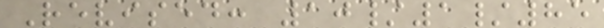Revised: 10/1/85
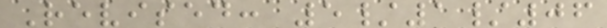Revised: 5/1/06
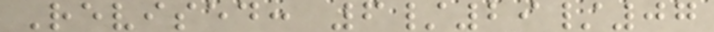Revised: 6/29/07
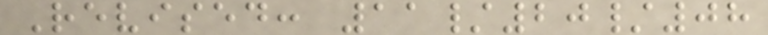Revised: 11/20/08
